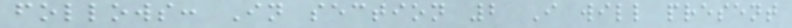follows: In section 2 I will present
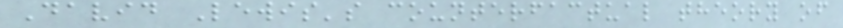David Lewis's counterfactual theory of
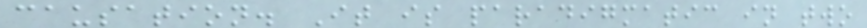causation. It is paradigmatic in two
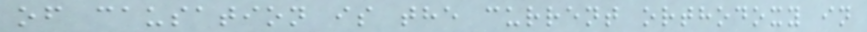of causation is the current orthodoxy in
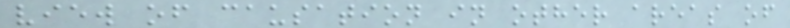view of causation in other areas of
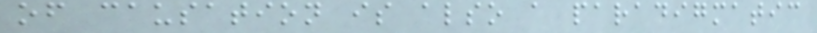of causation is also a paradigmatic
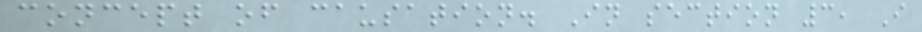concept of causation. In section 3, I
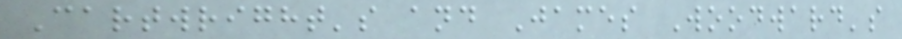Cartwright's and James Woodward's
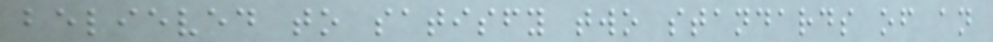believed to satisfy two standards of an
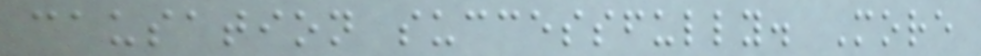causation successfully. More
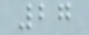27
